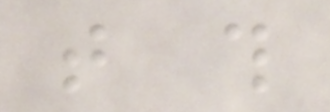that this
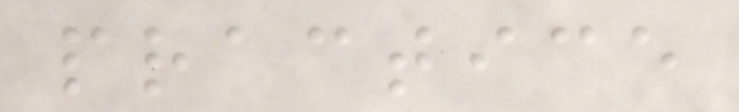practice
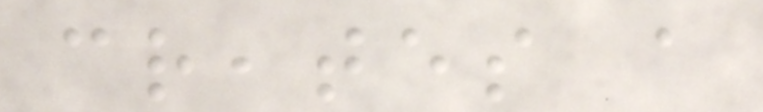creates a
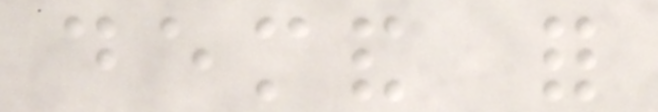demand for
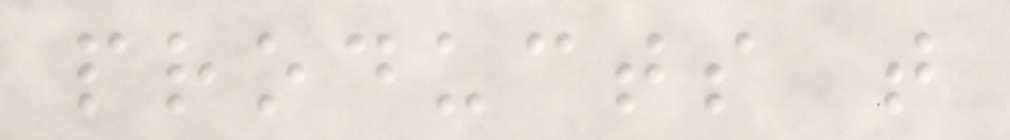products that
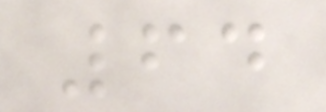64
